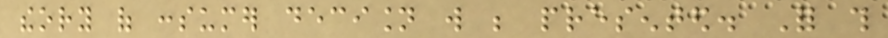theory of consumer decision will be presented. For this
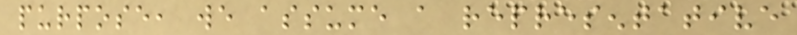purpose, we assume a representative
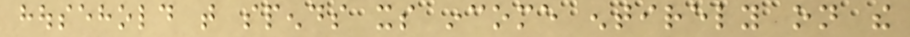household that spends its income entirely on the
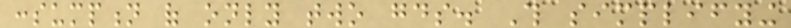consumption of only two goods. This simplifying
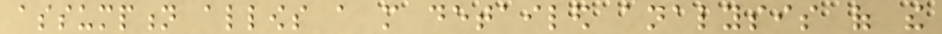assumption allows a more detailed analysis of the
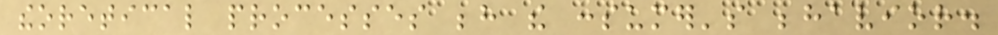theoretical processes behind the consumer's behavior.
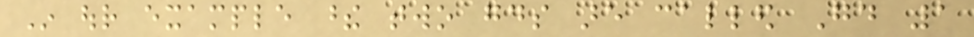In our example these two goods are called Good 1
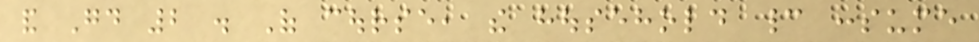and Good 2 . Of course, the household cannot consume
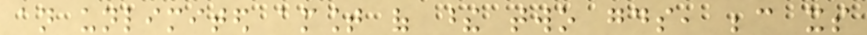an unlimited amount of these two goods, because its
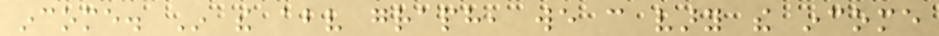income. In the above graph, we can vary the income
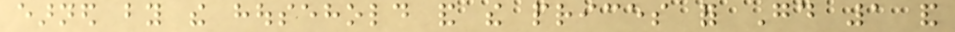earned by the household and the prices for Good 1 and
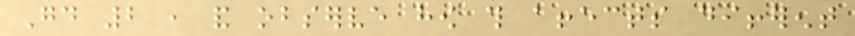Good 2 , and observe how this affects different
